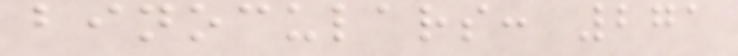binoculars: 271
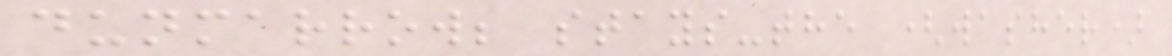dunmarrow; stays-the (washer)
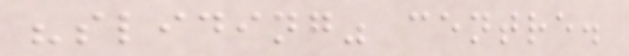"sliding" centre.
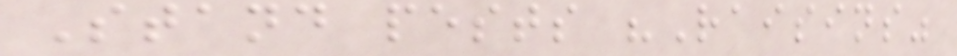Stand pests "Raisins"
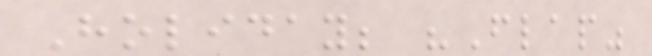Holiday; "Flap"
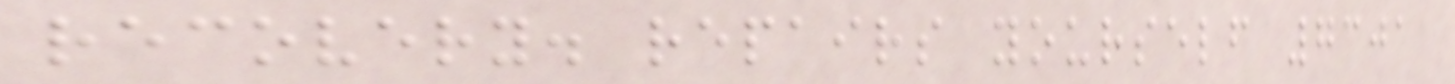recovery. repairs yourself 7301
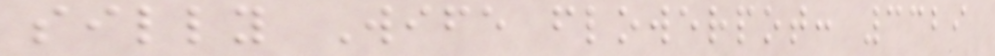silly Wife flowerpot: 3329
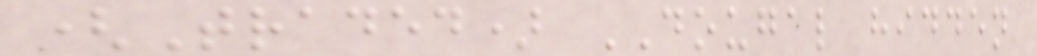(Traded) DOUGAL hidden
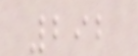292
